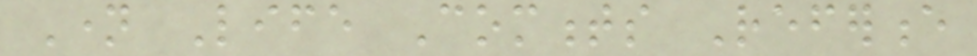Name Life Comments Reference
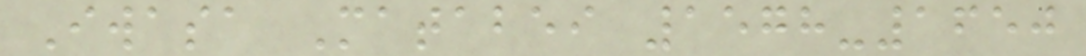Iwasa Matabei 1578-1650
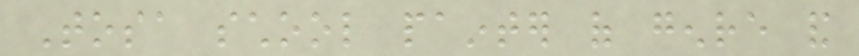Tosa school painter of genre and
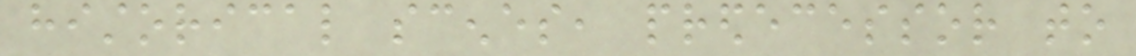historical scenes, predecessor to
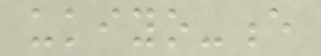ukiyo-e
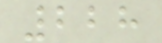228
